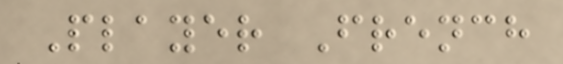Player French
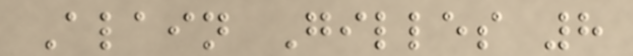Alain Gilles 8
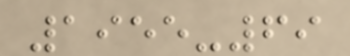1955-69
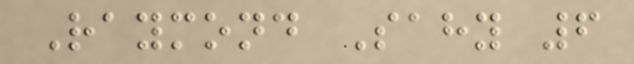Raymond Sahy 6
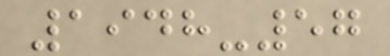1948-57
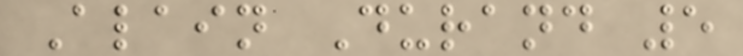Alain Durand 5
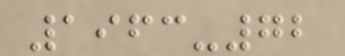1963-72
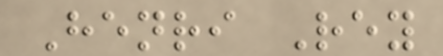Henri Rey
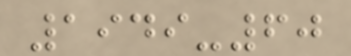1949-60
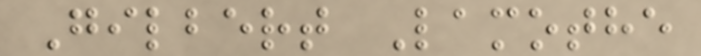Gilbert Lamothe
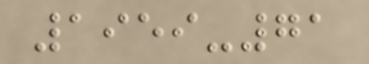1959-71
